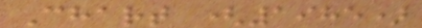Chart (1985)
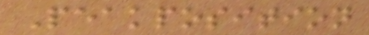Peakposition
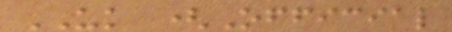UK (Official
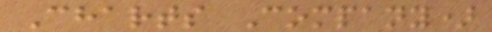Charts Company)
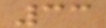33
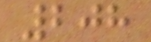208
